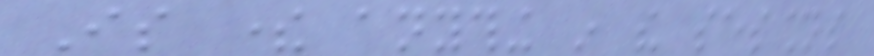Is there anything in the sessions
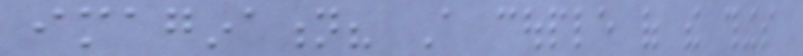imagination? A couple of the things
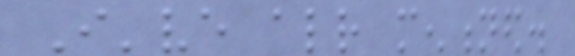I've already mentioned.
